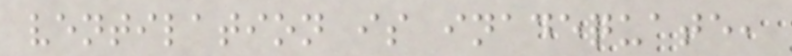ventilation is inadequate,
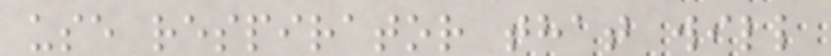use respirator that will
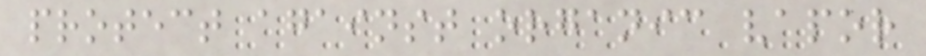protect against organic vapor
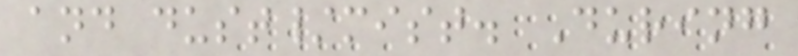and dust/mist. During
